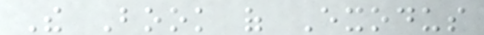The Book of Exodus
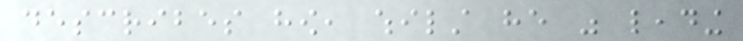describes how, whilst he was leading
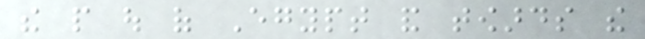the people out of Egypt and towards the
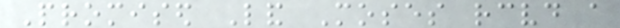Promised Land Moses received a
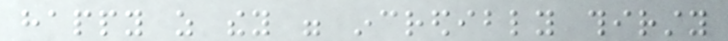happy as they were incredibly thirsty
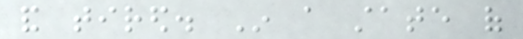and tired. In a state of
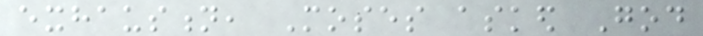exhaustion, Moses asked God
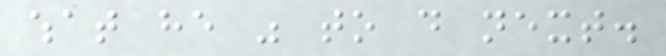what he was to do next.
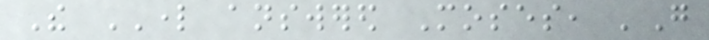The LORD answered Moses, 'Go
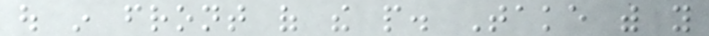out in front of the people. Take with you
